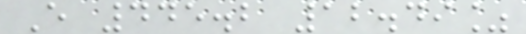E 445.2 12.49%
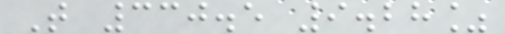T 330.5 9.28%
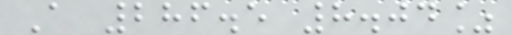A 286.5 8.04%
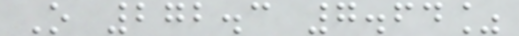O 272.3 7.64%
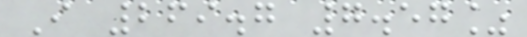I 269.7 7.57%
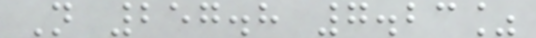N 257.8 7.23%
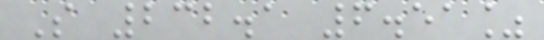S 232.1 6.51%
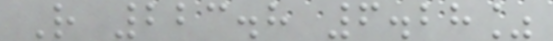R 223.8 6.28%
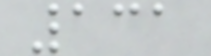131
